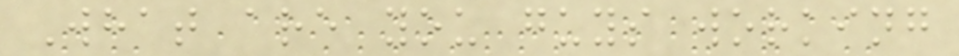What are you guys working
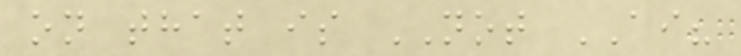on that is NOT AI?
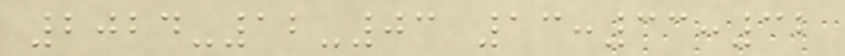2024-12-03 13:33:32
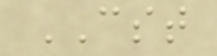CST
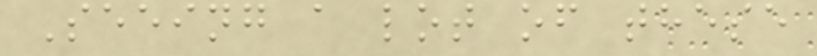Seeing a lot of these
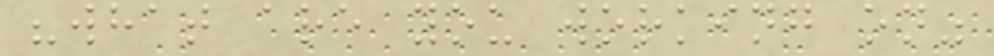"what are you working on"
